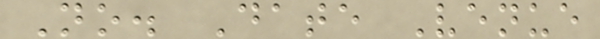No. Date Venue
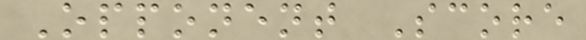Opponent Score
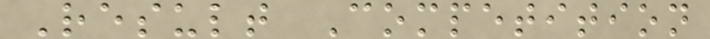Result Competition
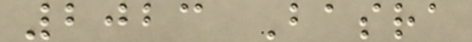2023 Basra
